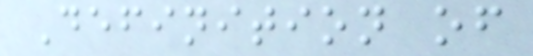Definition of
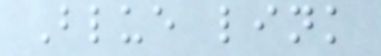Blue link
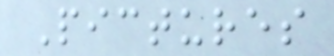Pictures
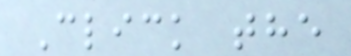Click the
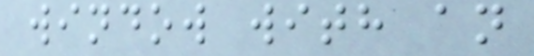window with an
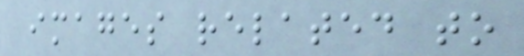images related to
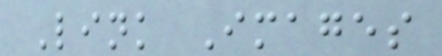Link Images
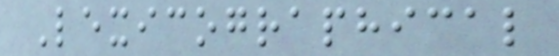Lexicographical
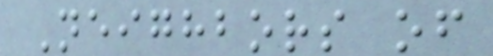Neighbors of
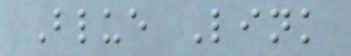Blue Link
